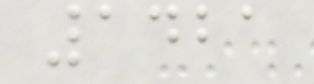1421
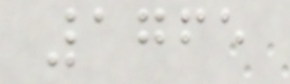1765
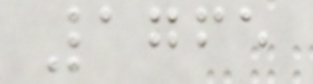1765
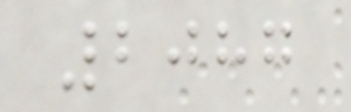2087
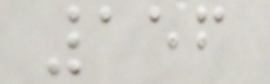156
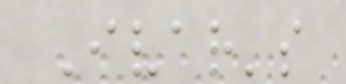Ivar's
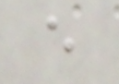e
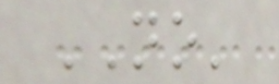NO'
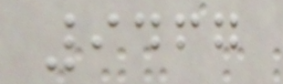9467
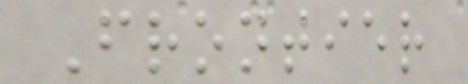Frontier
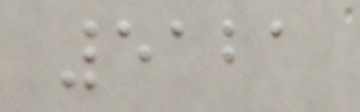5121
